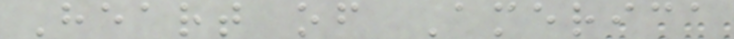Heart of America
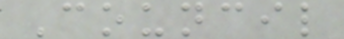Council
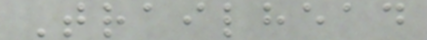Trailhead
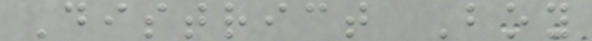District Boy
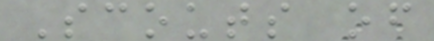Scouts of
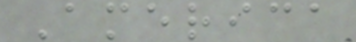America
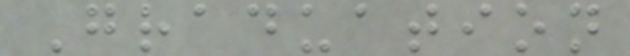Graduation
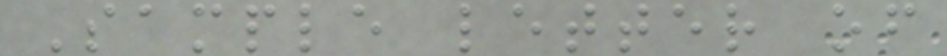Sample letter of
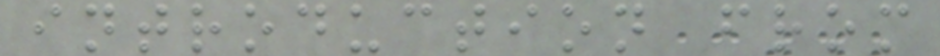introduction from
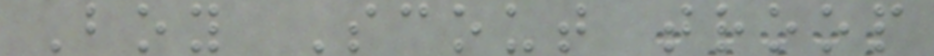Boy Scout troop
